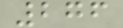276
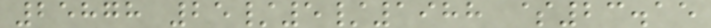25878 25/5/1988 $23.15
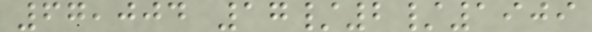67,004 17/2/1909
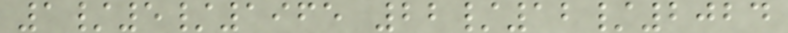1/5/1965 22/12/2024
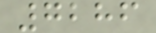7286
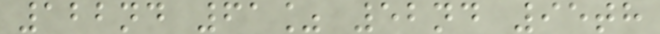122nd 61% 52nd 95th
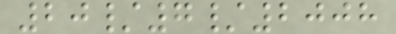20/7/2008
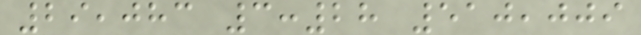29,083 3:28 510,009
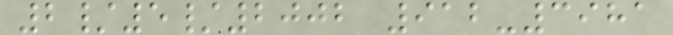2/5/2002 912-3981
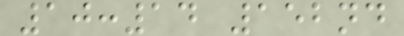10:14 152nd
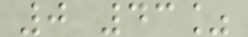0 43%
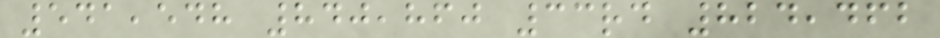541,548 840,860 33rd 824,462
